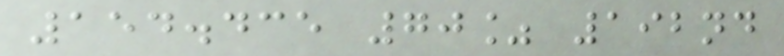154.435 70% 192nd
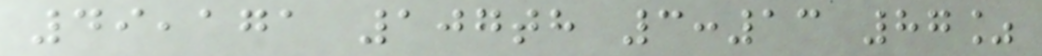49,171 107th 3:13 87%
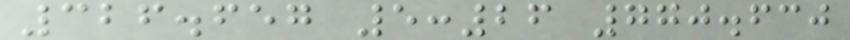326.657 5:26 770.630
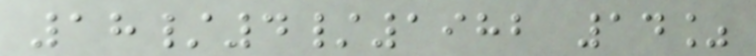18/4/1982 14%
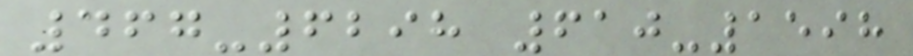467-6298 610-1598
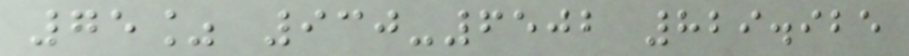75% 930-6502 829.925
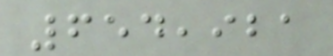654,921
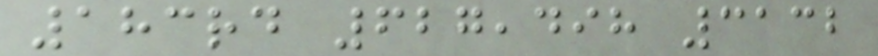183rd 627,498 3132
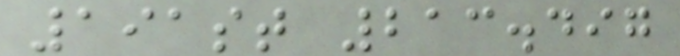191st 213.497
